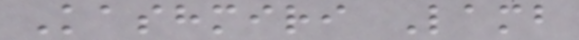Kashmiri Lamb
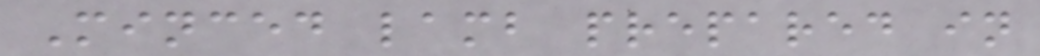Minced lamb prepared in
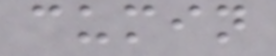cumin
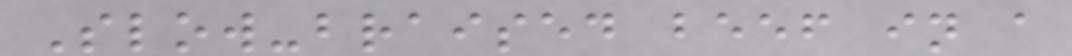Slow-braised beef in a
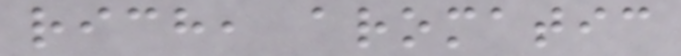rich, aromatic
